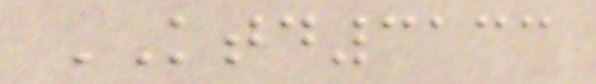KTD3133
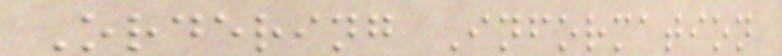Ordering Information
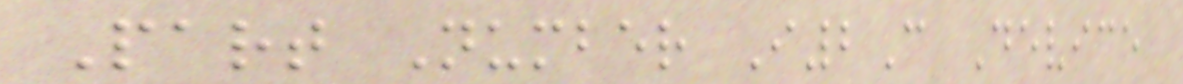Part Number I2C Device
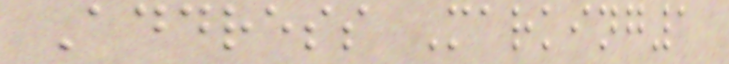Address Marking1
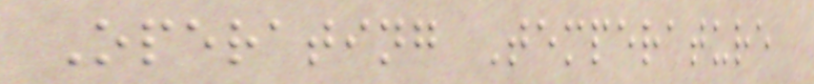Operating Temperature
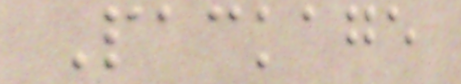Package
